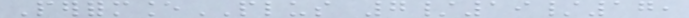PerformancePLUS 7/19/17,
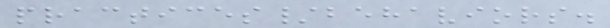practices/behaviors.
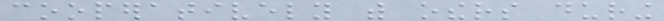cooperatively with others during
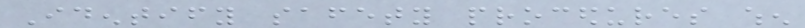Identify safety procedures when
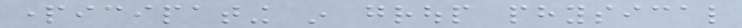participating in group physical
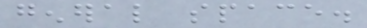general space.
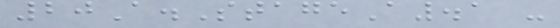20A.StageA.1 -
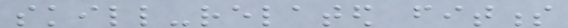skill-related fitness
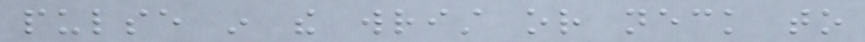pulse in the wrist or neck to
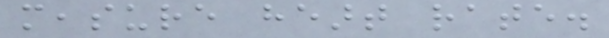measure heart rate.
